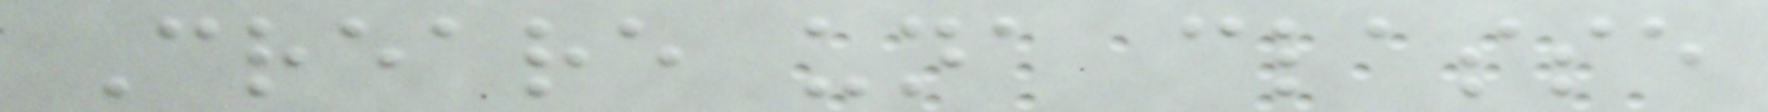Creare una classe
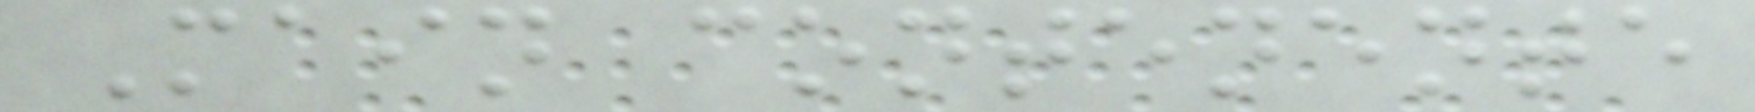Main contenente
